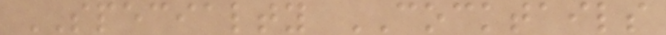SPECIALTY COCKTAILS
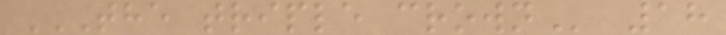THE TRIPLE CROWN 18
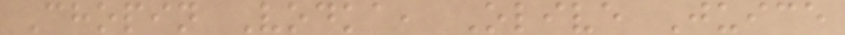Chopin Vodka, Olive Juice
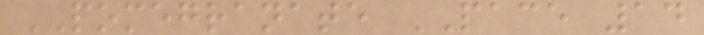POMEGRANATE PACE 14
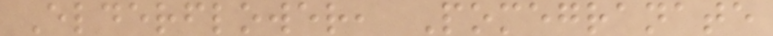Elderflower, Pomegranate
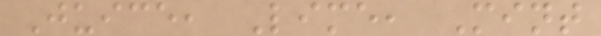Juice, Lime, Mint
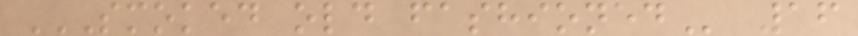SMOKED OLD FASHIONED 16
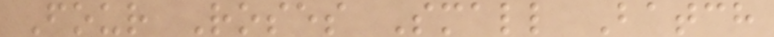Four Roses Small Batch
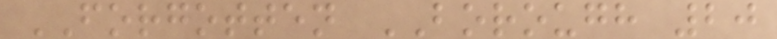FORGOTTEN BOROUGH 20
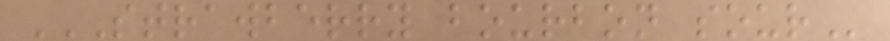STRAWBERRY BOURBON SOUR
